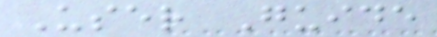User Guide
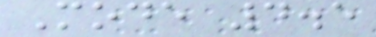Mode 4.5
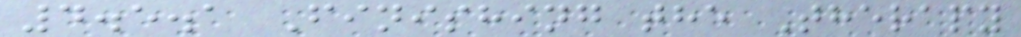4.5.1 Finishing the Therapy
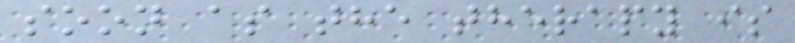soon as the therapy is
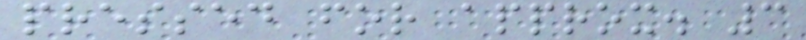pressed for approx. 3
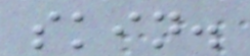skin.
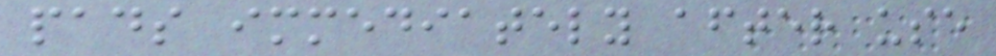pads immediately after use
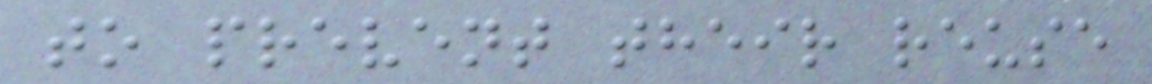to prevent their reuse
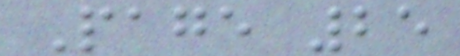Page 25
